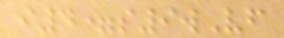i4=s9wVf
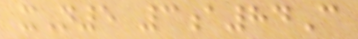xN5 3a84C
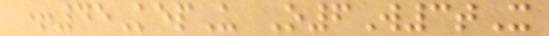+45KepU O6W3tX
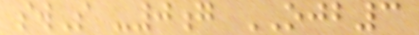swS -0g OJB3
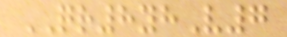QR8yhV7
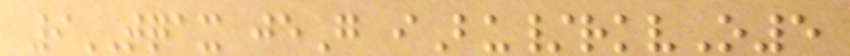9TQAX jeG iBu/rkvO5
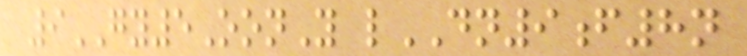9GY5OonY lDN9f8n
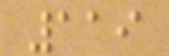119
